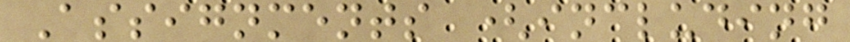Assignments (including
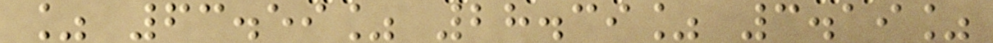% 63.59% 28.39% 3.19%
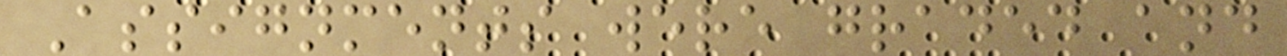Assignments were graded and
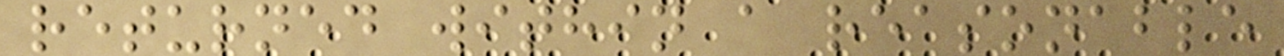returned within a reasonable
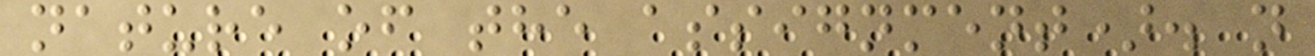nature of the assignment). n
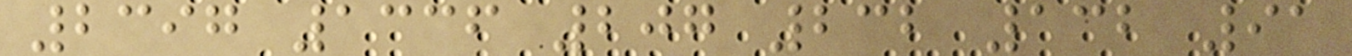2397 1336 207 232 132 91
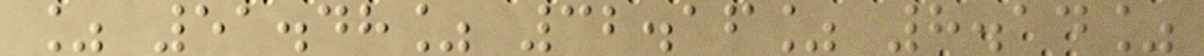% 51.48% 32.16% 8.14%
